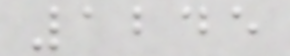1245
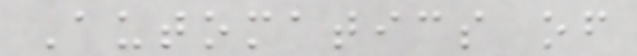Automatics of
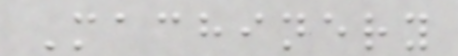Machinery
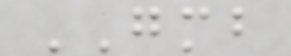GMB
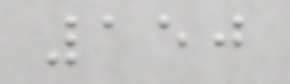150
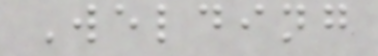Welding
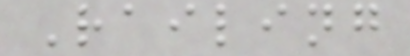Railing
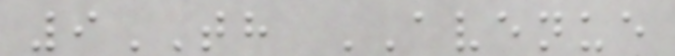9TH AVENUE
